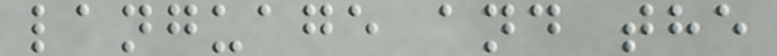language and the
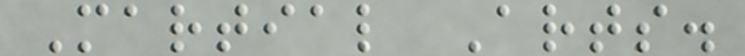Martial Arts.
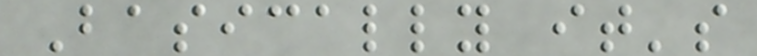Basically it's
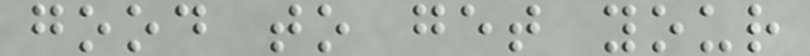good to get your
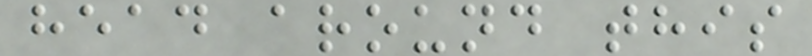head around this
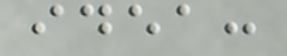idea:
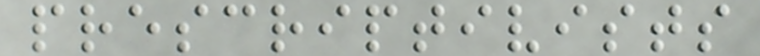prescriptivists
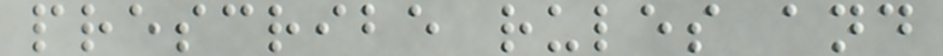prescribe rules and
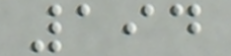194
